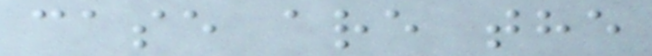case are the
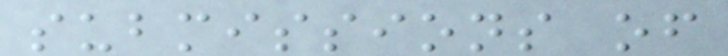submissions of
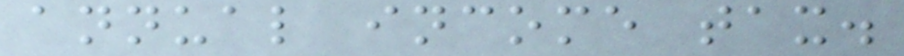annual income tax.
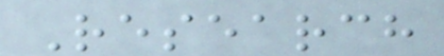Research
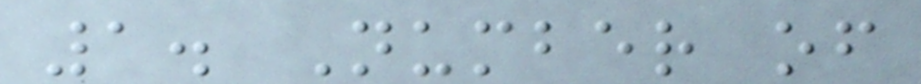1. Number of
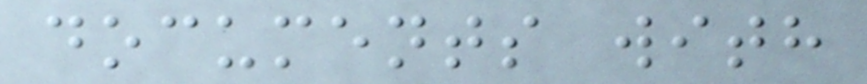documents with
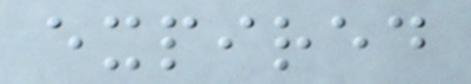expired
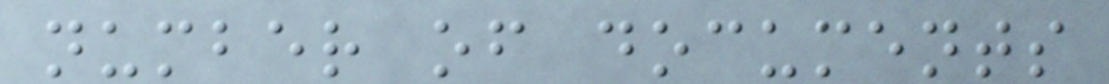number of documents
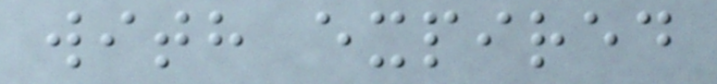with expired
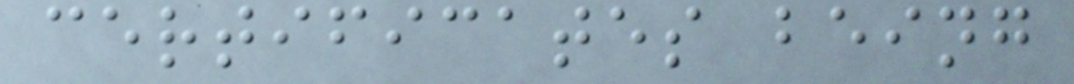certificates being
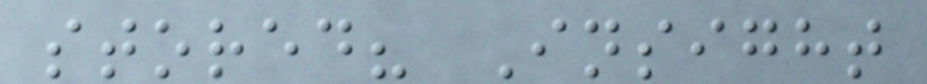stored? Insight
